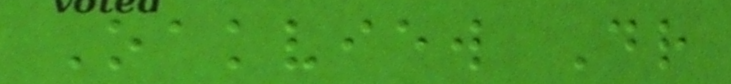Oakview Dr
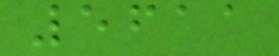5611
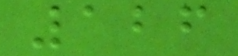126
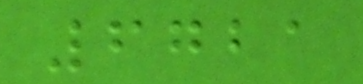6721
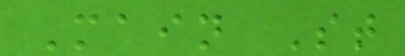Main St
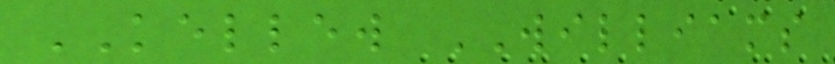KELLEW WILLIAMS
